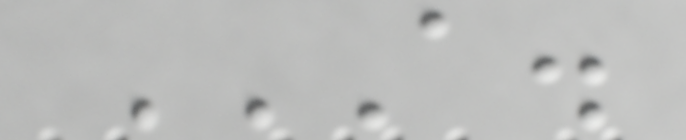A.
